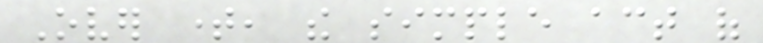Over time, the simple act of
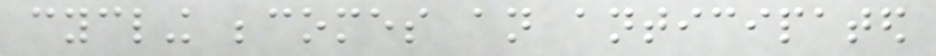cycling becomes an anticipated
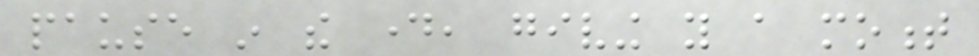pause in the day, giving you a moment
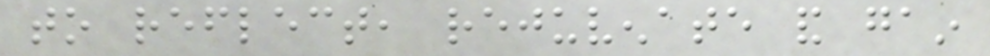to reflect, rejuvenate and gain
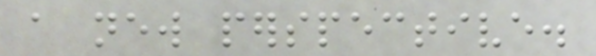a new perspective.
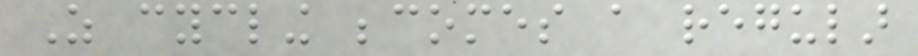As cycling becomes a regular
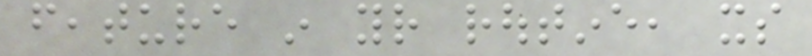feature in your routine, its
